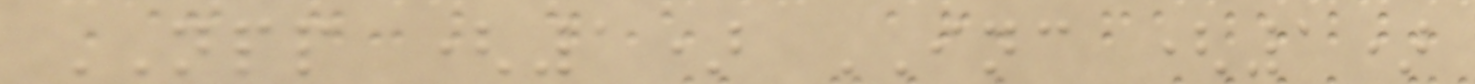NPP (1) INC (1)
